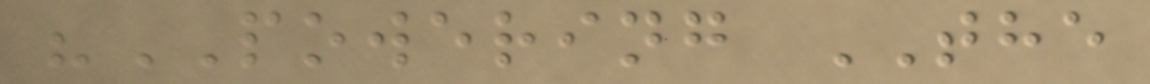"POWERING THE
